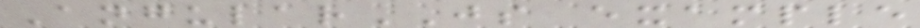AngularJS example
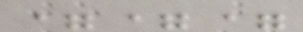===
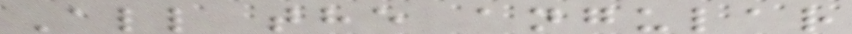All the angular
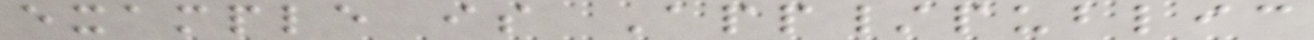example is App/public
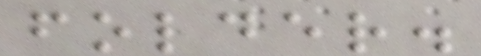folder.
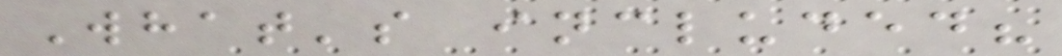What's included?
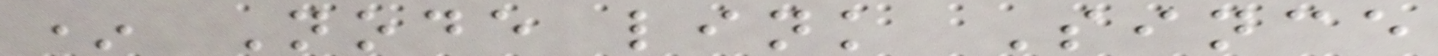* Node link Since
